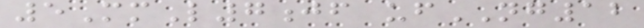5MmL7jf ufNG12
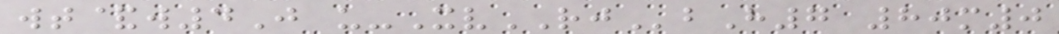wt&w4J u-XvRJbH7 80m0
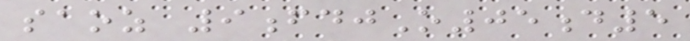saoz 9fdjO05d5
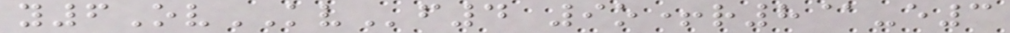y6OvKVf4 9o+r8@-e3
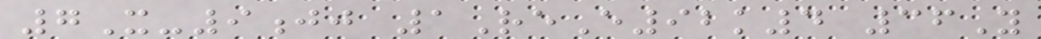7X-9jj 1ReE92k4 36Y
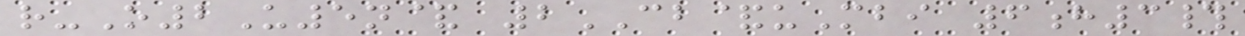r-O2U5n& 2CB&uMbi 6h3#
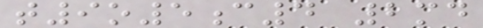t9o5c4 2md
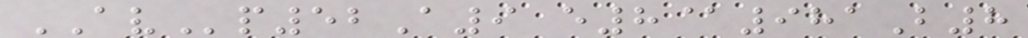AVp52A9 e8@981B8
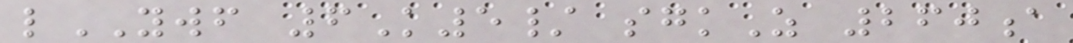lYWF 6K5/ sgkZ 260a
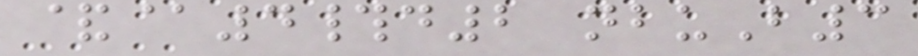&@4#d2 nbuB3
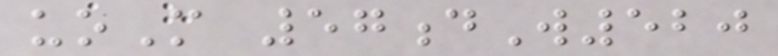uoM 57dW520
